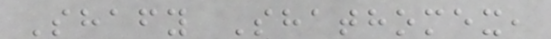Shafy Shathomex,
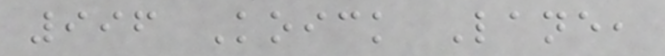996 Koick Lane,
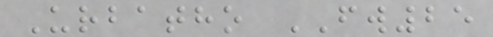Urbatho FW25
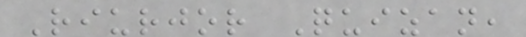Riurjor Quizan,
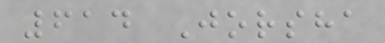614 Jorsha
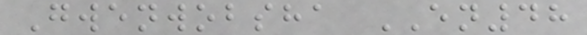Gwenwobsha EN48
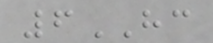6HC
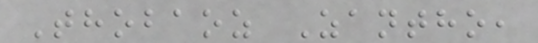Thobaoz Zantho,
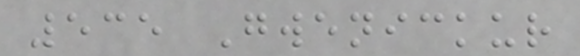535 Gwenickur
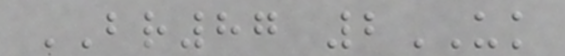BR87 2UK
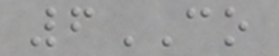6CO
